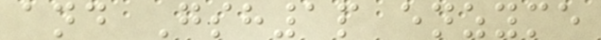and Gsh1p enzyme
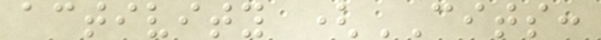activity (CITS:
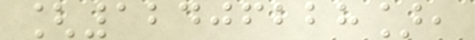[12406228],
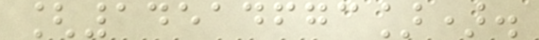[14514673]).
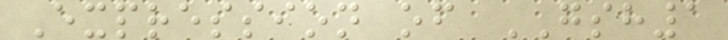Expression of GSH1
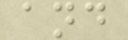and
